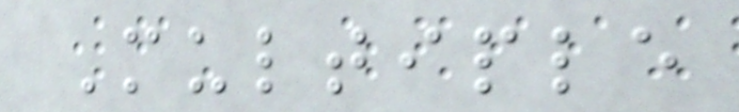Multiple
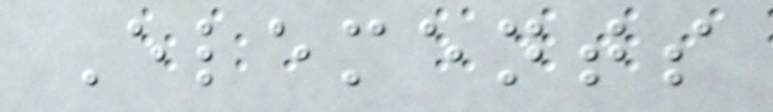Elements
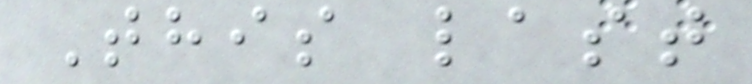This last
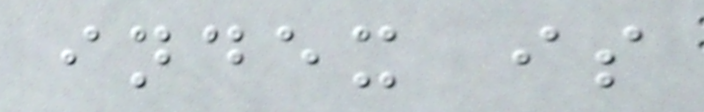index is
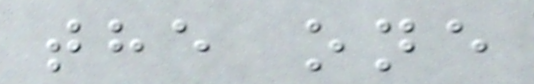the one
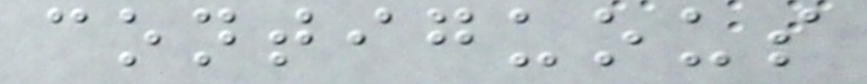contiguous
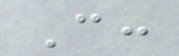C:
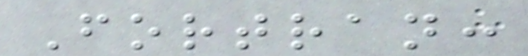Fortran:
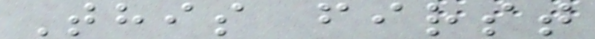This first
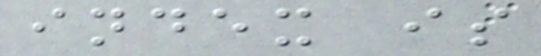index is
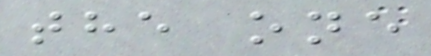the one
